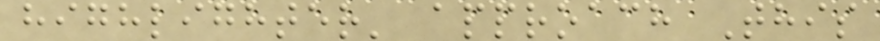highlighter' approach This
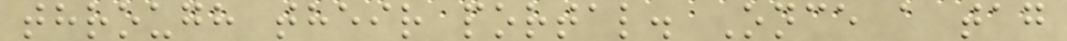through their portal. Once a tag
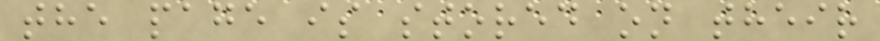the page is stored on their
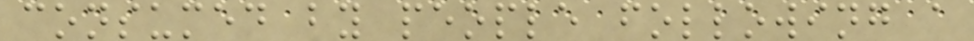consumed by people following a
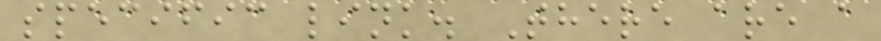specific link. There are a
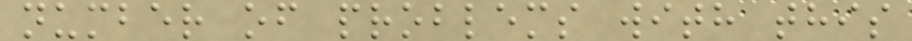number of problems with this
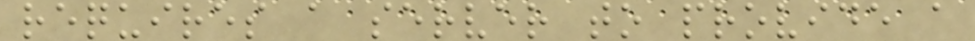requires a server to provide a
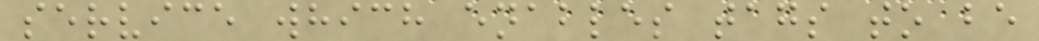service which enables tags to be
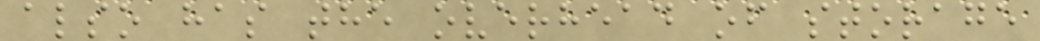also has the overhead of storage
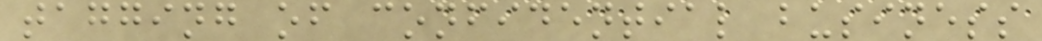tagging of confidential business
